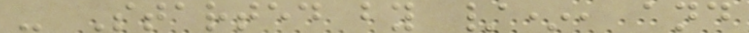- Started by /*, and
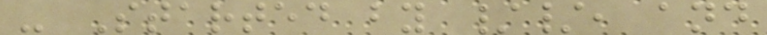- Started by //, and
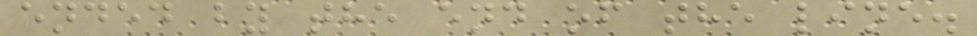ended by the end of the line.
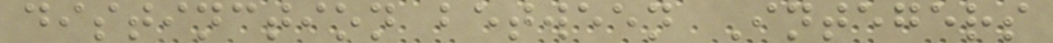distinction between Integers
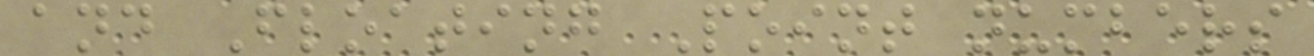and Floating Point numbers
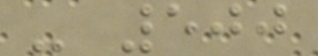- 500
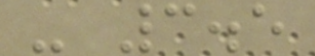- 3.5
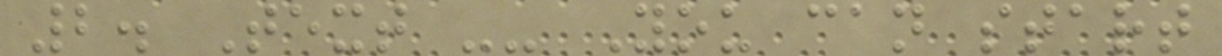2. Text -- You can start
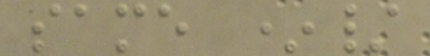same */
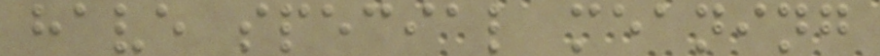have special meaning
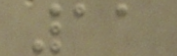11
